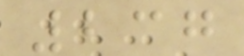237
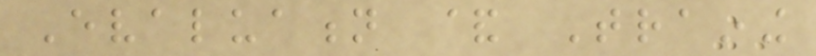Evaluation & Training
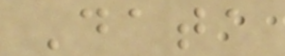Data
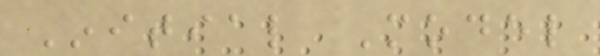Initial Model
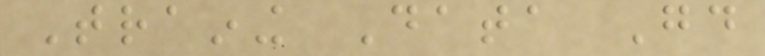Training Data Good
